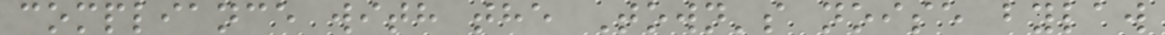compliance with the Town's noise bylaw
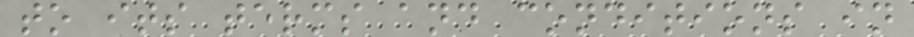to its terms and conditions in
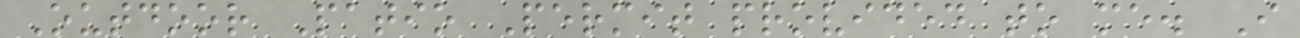Outdoor Patio Permit provided to me. I
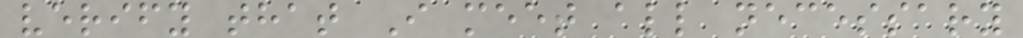verify that I meet all necessary
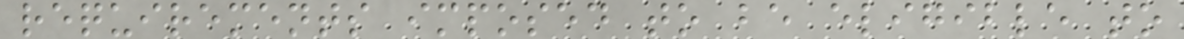requirements imposed to be eligible to
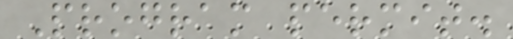Program permit.
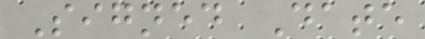Signed Date
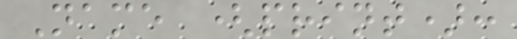Name (print):
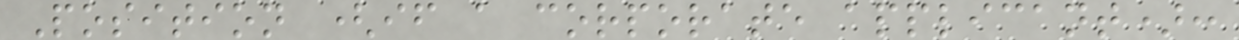Position (if a corporate applicant):
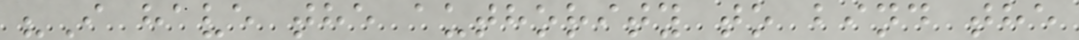"I have the authority to bind the
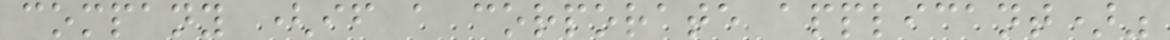company (if a corporate applicant)"
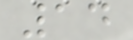14
